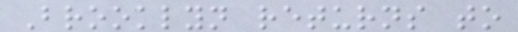Brooklyn returns to
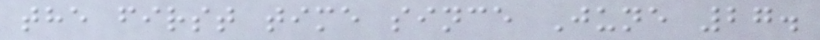the first time since June 27.
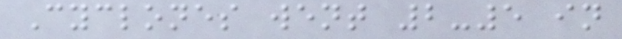Cyclones went 2-5 in
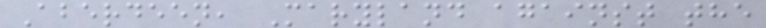Aberdeen, Maryland against the
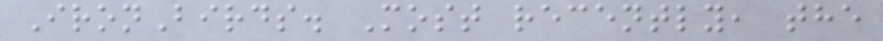IronBirds. Most recently, the
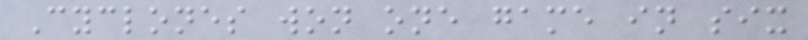Cyclones won one game in six
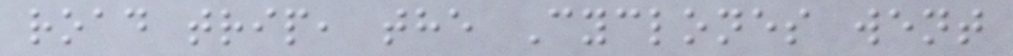road trip, the Cyclones went
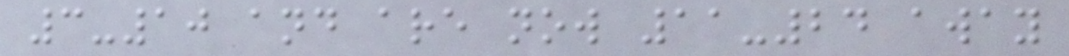3-10 and are now 11-24 away
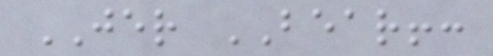JER BEAR!:
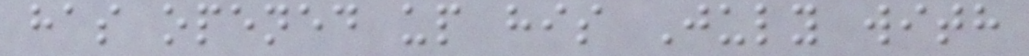has opened up his July with
